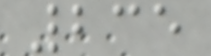235
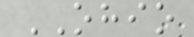OHIO
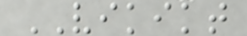VIKIKT
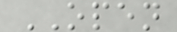OPEN
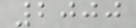2000
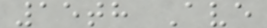15th Ave
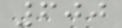600
